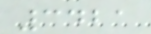3421
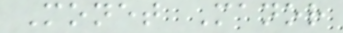Monet Manor
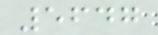5647
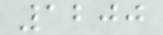1200
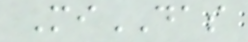MiDAS
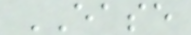EASE
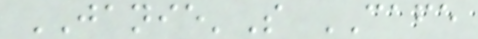JANIE'S CAFE
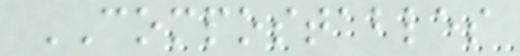COMPOSTABLES
